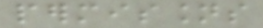permissions
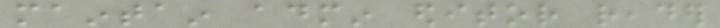maintain admin editor reader
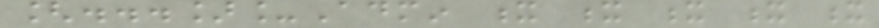[...]_Admin x x x x x
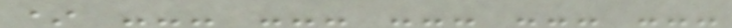* --- --- --- --- ---
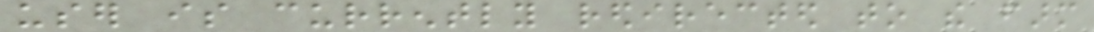user is currently redirected to the farm
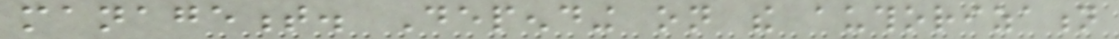management. Depending on the authorization
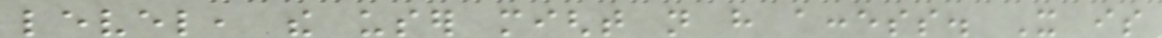level, the user might not have access. It is
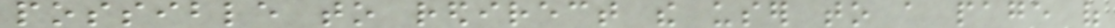possible to redirect the user to a page of
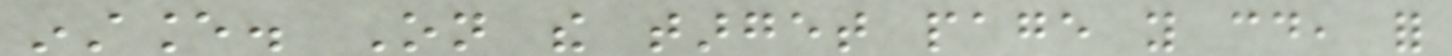instance. On the target page you could, for
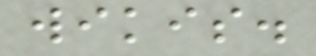wikis.
